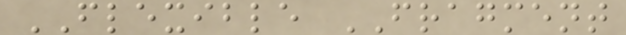FLEXIBLE FRAGMENT
